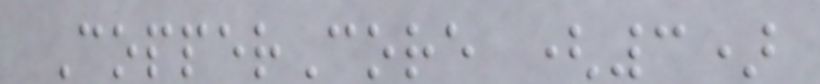CopperCore (3)
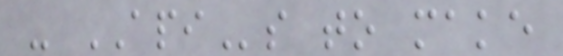- APIs to make
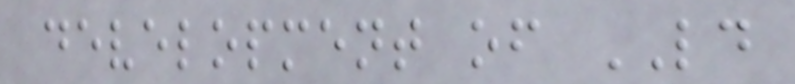development of LD
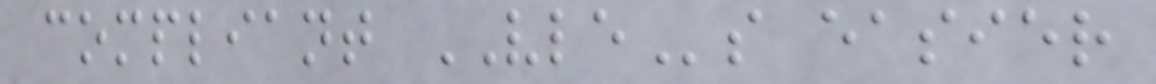compliant VLEs easier
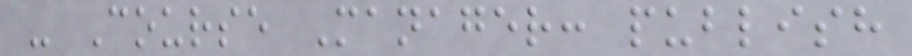- Course Manager: publish
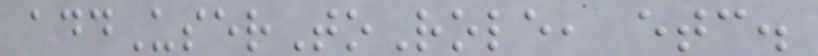addUserToRole, etc.
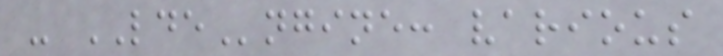- LDEngine: various
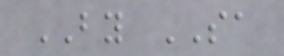BY SA
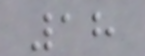18
